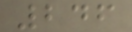246
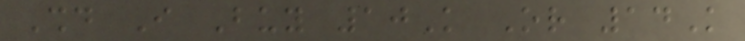Should I Buy 10K Or 14K
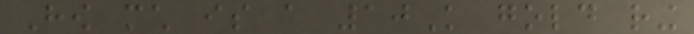How much is a 10K gold ring
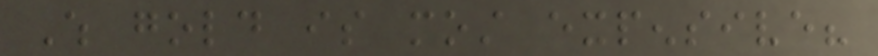Which gold is most expensive?
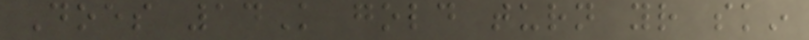Does 14K gold turn your skin
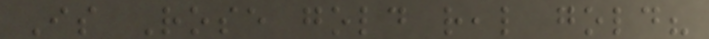Is Rose gold real gold?
